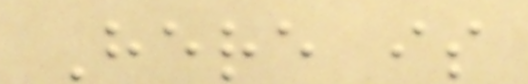Here is
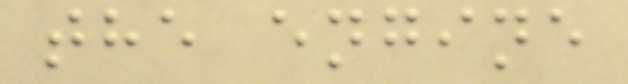the engine
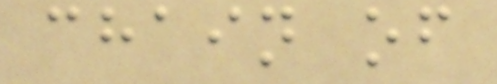chain of
